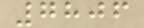7806
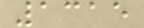1315
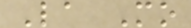La Mo
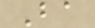Ba
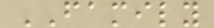FAMILY
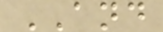AND
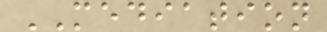MEDIATION
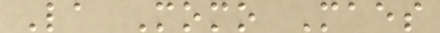La Momo Maes
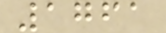1761
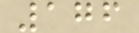176
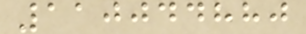110044880
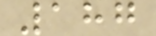187
